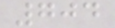704
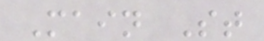Main St
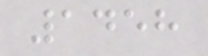1458
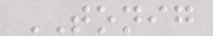TONIG
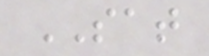SAT
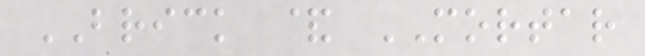BRICK & MORTAR
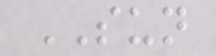SUN
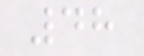48
